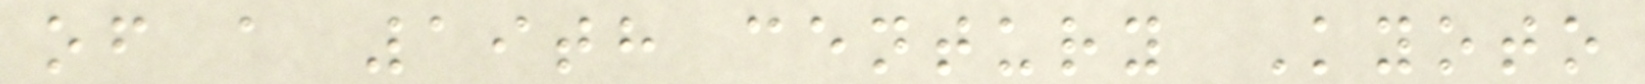of a 19th century Kyoto
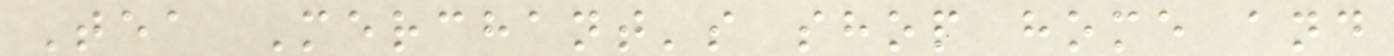Tea Merchant's shop home and
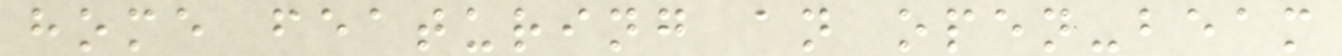home featuring an open-beam
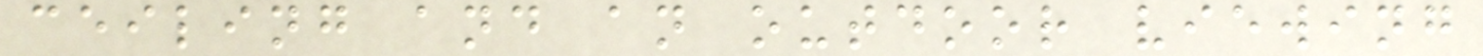ceiling and an outdoor viewing
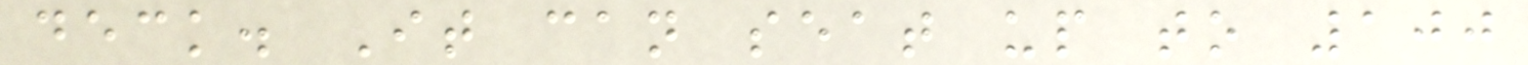deck. It can seat up to 100
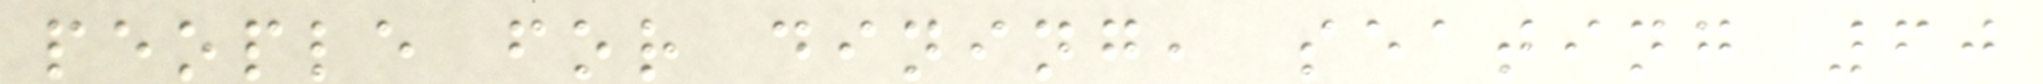people for dining, seating 60
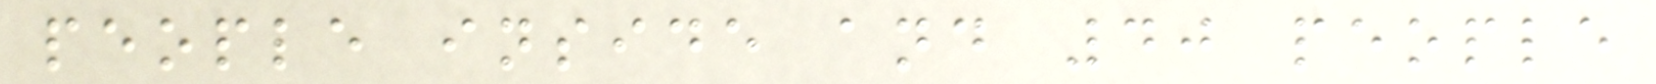people inside and 40 people
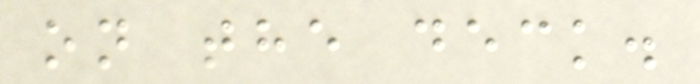on the deck.
